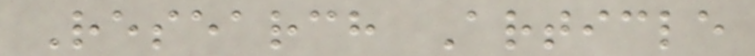Research Article
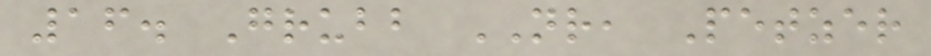16. Grubb NR, Petzer
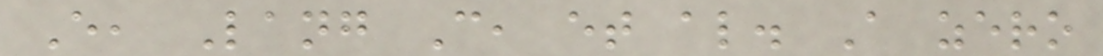E, Lang C, et al. A zero
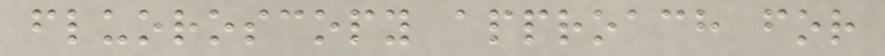fluoroscopy approach for
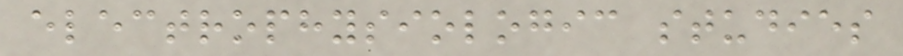electrophysiologic studies
